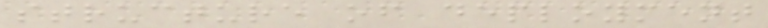structure of deployment
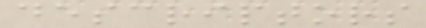descriptors
